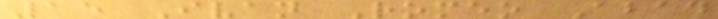15 Ivan Romeo Abad
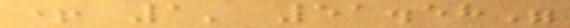+ 1' 51.58"
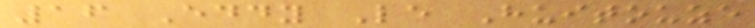16 Eddy Le Huitouze
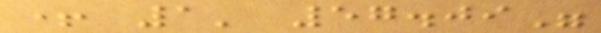+ 1' 57.09"
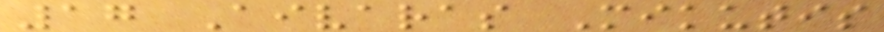17 Aivaras Mikutis
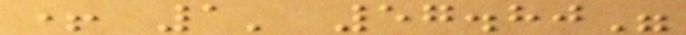+ 1' 57.80"
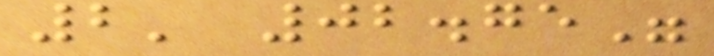2' 02.75"
